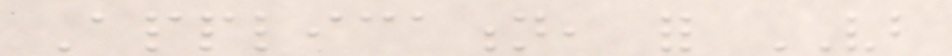Application, for VB
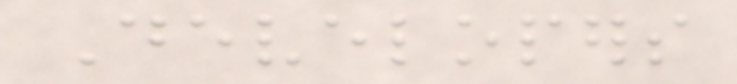Developers
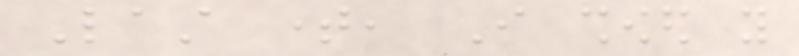Last time, I showed you
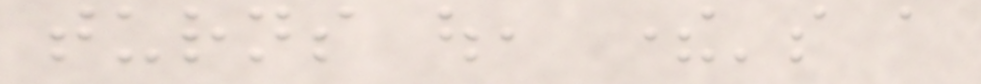turns out, there's a
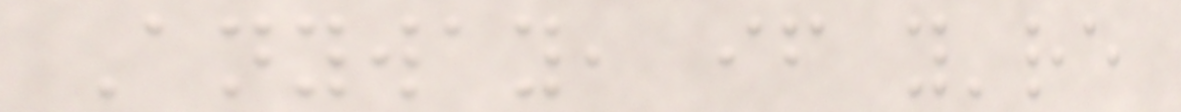Anyway, if you're
